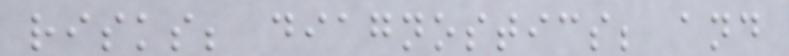risks; diagnostics; and
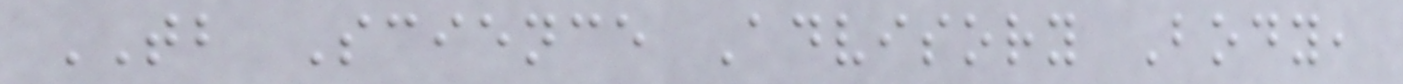TB Science Advisory Body,
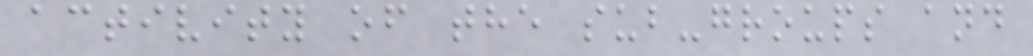activity of the sub-groups and
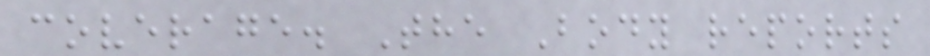coverage. The Body reports
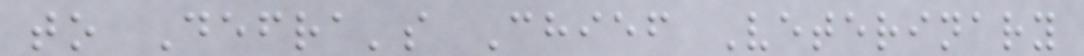to Defra's Chief Veterinary
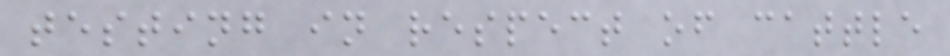testing in respect of cattle
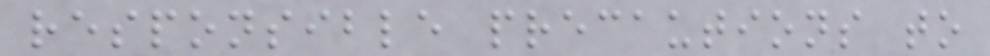responsible precautions to
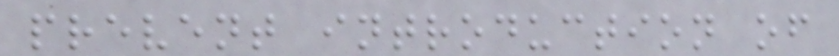prevent introduction of
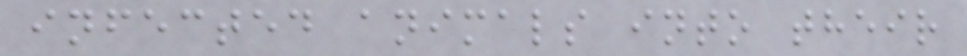infected animals into their
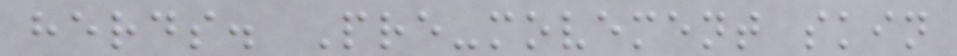herds. Pre-movement skin
